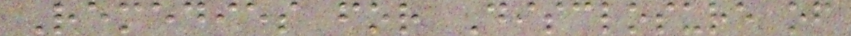Remedies for Disclosure of
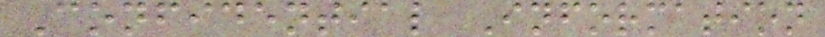Confidential Information
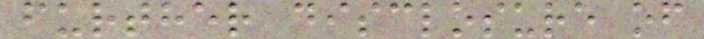further disclosure of
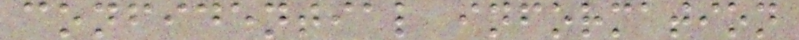confidential information
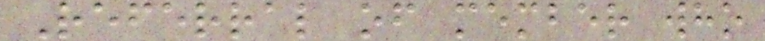Referral of member who
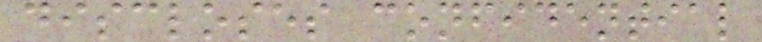discloses confidential
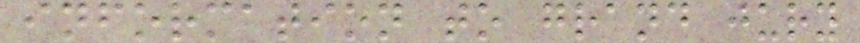information to grand jury
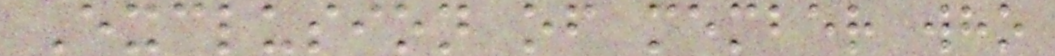Exclusion of member who
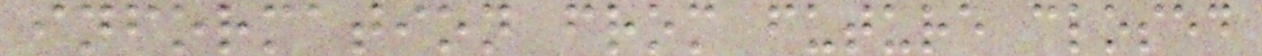information from future closed
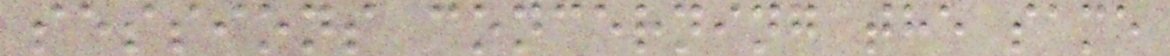sessions concerning the same
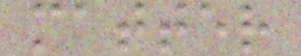matter
